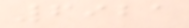6921
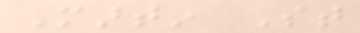Martin St
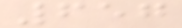657
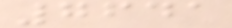7641
